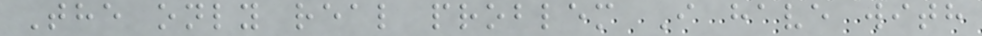The only real problem I have with
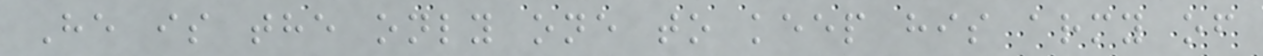He is the only one to keep his army of
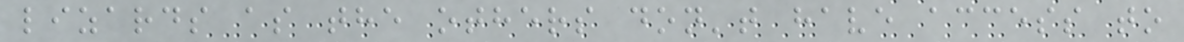lizards as the others don't have access to
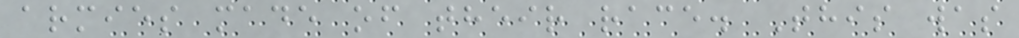armies made of their race. This was
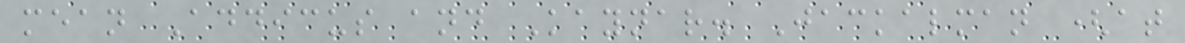mean Addicus and Kaynar. Jackalman (at
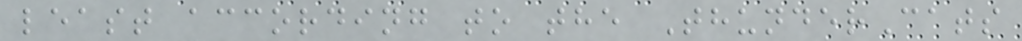least according to the ThunderCats
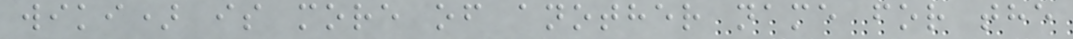wiki) is more of another name for the
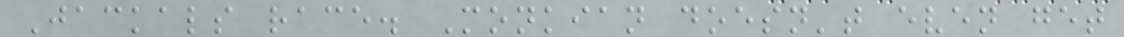Jackals race. Monkian doesn't even get
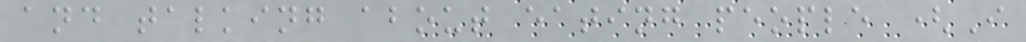and talking about eating people (I
